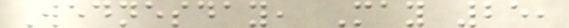Wednesday, May 25,
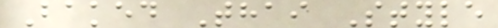Baked Thai Style
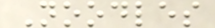Noodles
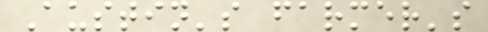Austin's farmer's
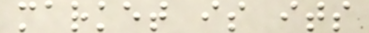market is its
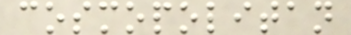cosmopolitan
